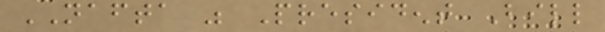NAFTA was President Bill
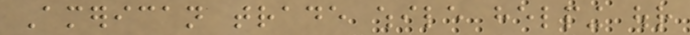American trade while helping our
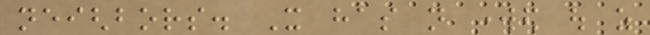neighbors. It has not worked out as
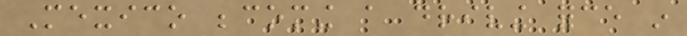Mexico becoming a driving force in
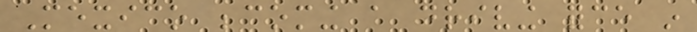Mexico becoming a driving force in
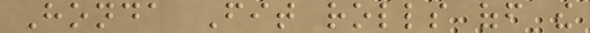Honda Fit rolls off the
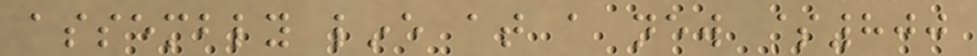assembly line at a new $800
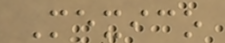Mexico
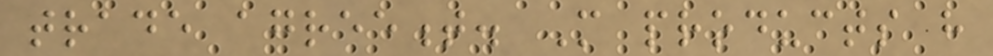trade agreement. More products have
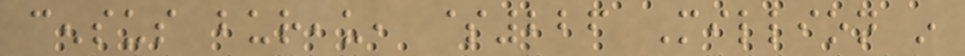census bureau, $226 Million in
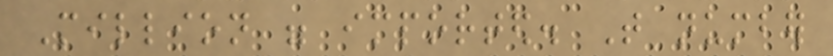Million were imported. That number
